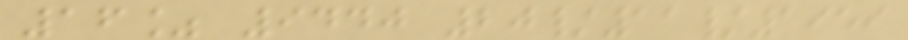16% 9440 20/11/1959
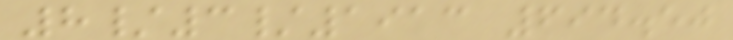8/3/1913 694.50
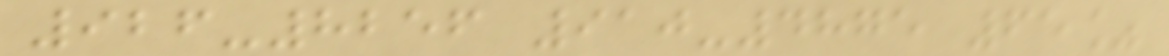926-8256 910-4875 65%
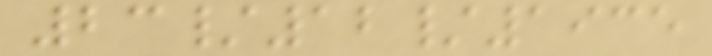23/12/1935
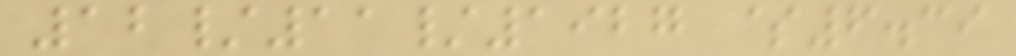12/11/1927 $6.39
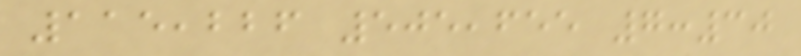115,226 505,655 7:30
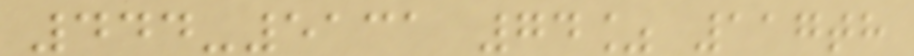444-5131 74% 117th
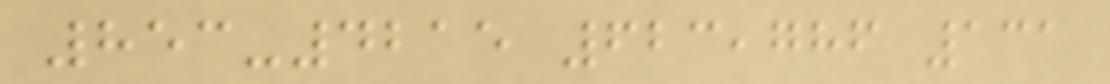853-4215 623,786 131
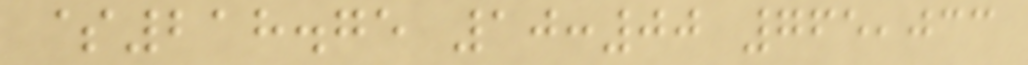$218.75 10:00 765,033
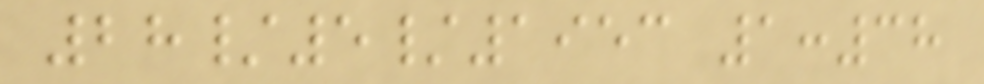28/5/1953 1:38
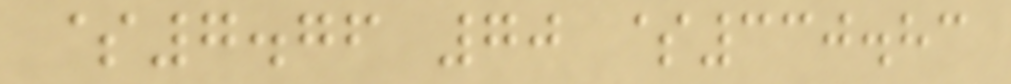$7.76 70 $330.83
